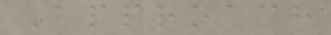Approach
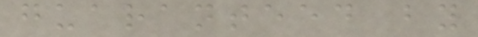guaranteed by
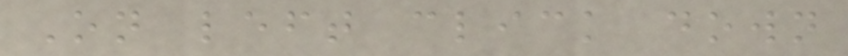On left click down
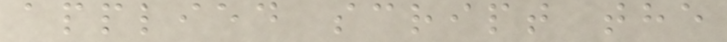applied script the
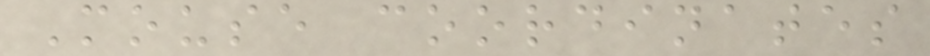Mouse coordinates
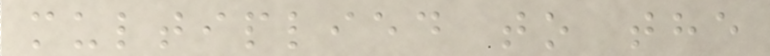multiplied to the
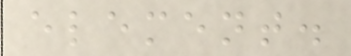element.
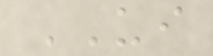UI
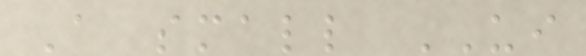A small UI
